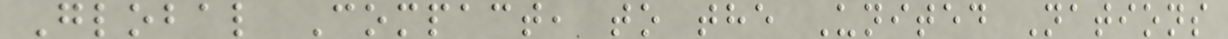Global Compact, to the United Nations
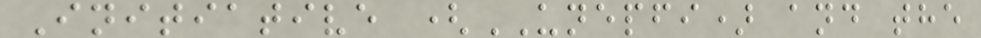Initiative (UNEPFI) and the
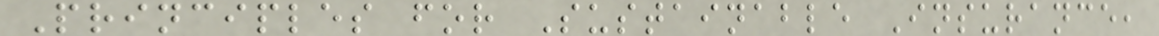Principles for Sustainable Insurance,
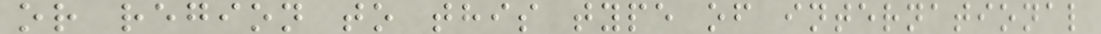or region to this type of international
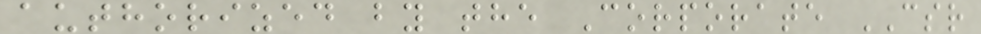authorized by the Corporate CSR
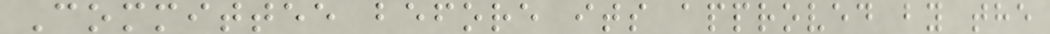Committee before its approved by the
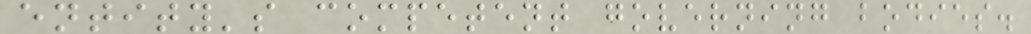entity's competent governing bodies.
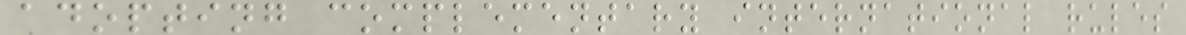adopting complementary international rules
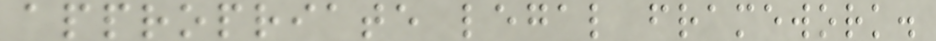appropriate legal framework.
